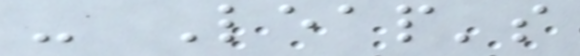- Leap's
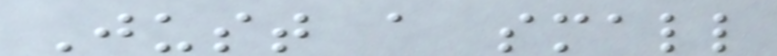Just a small
